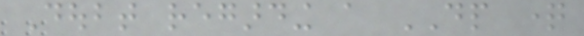Doubt regarding a DP question
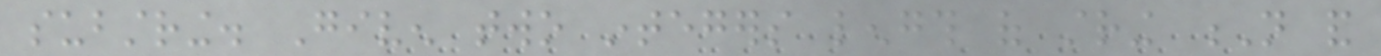substring. Given two integers length of string N and
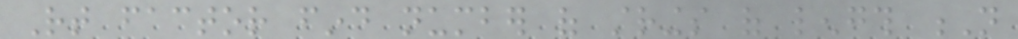Rt factor find number of strings of length N
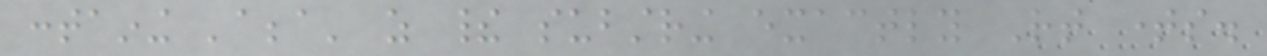containing 'abba' as their substring exactly Rt times.
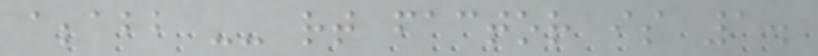abbabb -- rt factor is 1.
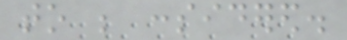to be considered.
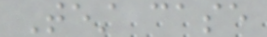Test case
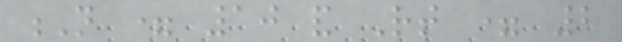N = 10 and Rt = 2
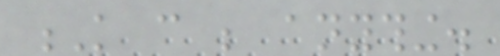K can be anything.
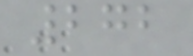272
